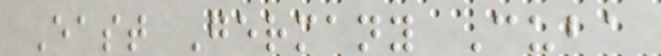East Germany Cuba
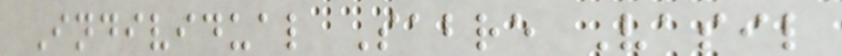Individual Sabre Vasil
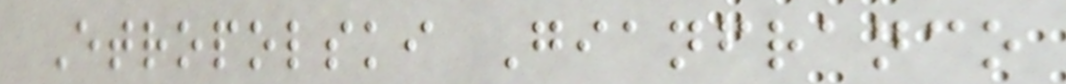Etropolski Gianfranco
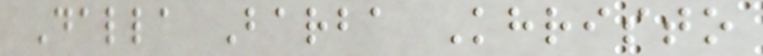Dalla Barba Khristo
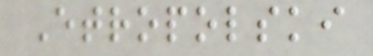Etropolski
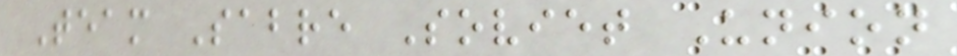Team Sabre Soviet Union
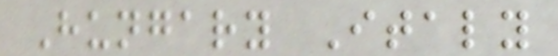Hungary Italy
